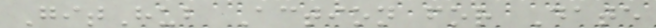GitHub Action for Date
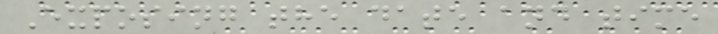Exposing the date and time
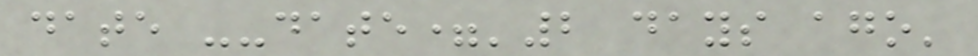date --date='2 days ago'
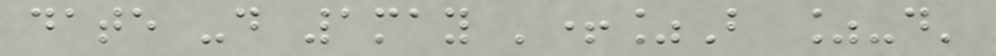date -d 1may '+%B %-d'
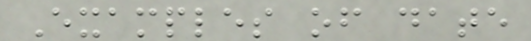Examples of date
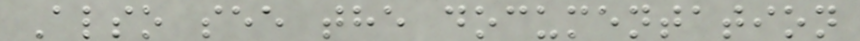Also see the documentation
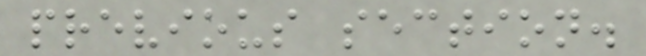previous section.
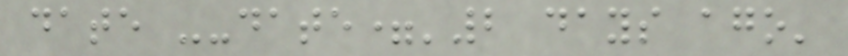date --date='2 days ago'
